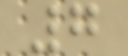7
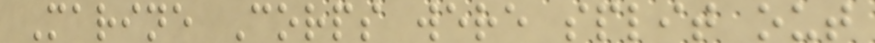Marine Corps were split out
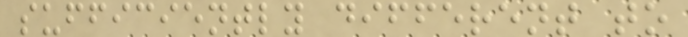sufficiently different to
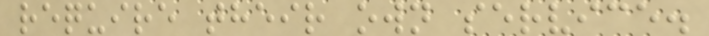require their own service.
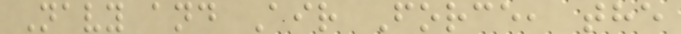Navy and Air Force, the
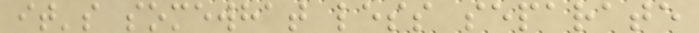it's somewhat less separate
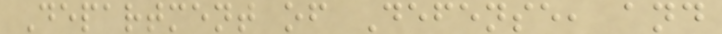Department of Defense, and
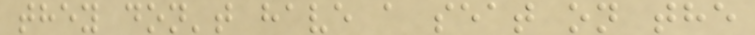they don't have a seat on the
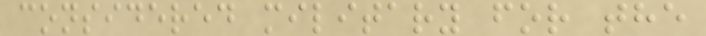considered military for the
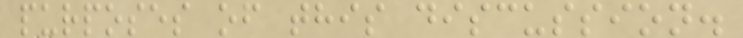purposes of this discussion.
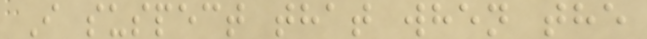I suspect that when the
